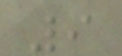9
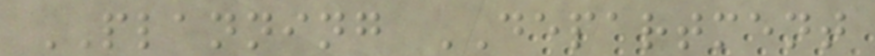PLANNING DEPARTMENT
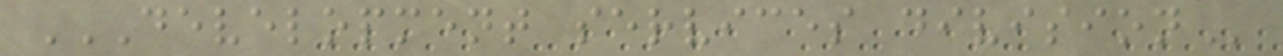DEVELOPMENT SERVICES DIVISION
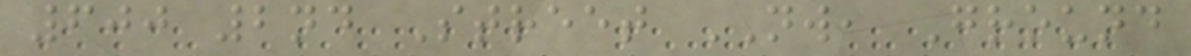600 2nd Street NW, Ground
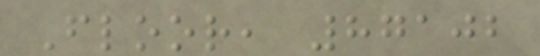Floor, 87102
